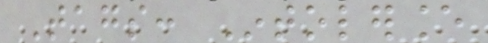Tags: Intolerance
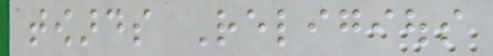towards Religious
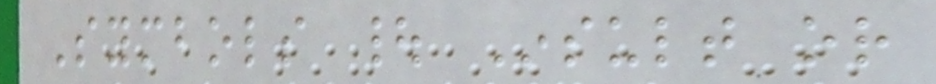Symbols | Insult or
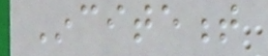Incitement
